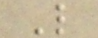L
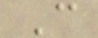C
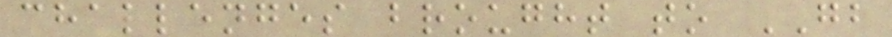challenges brought to GB
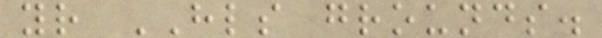yr HLS grounds.
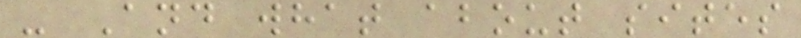- And what about sites
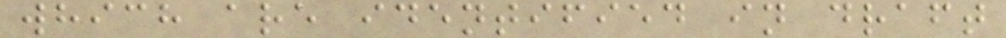which are identified in draft
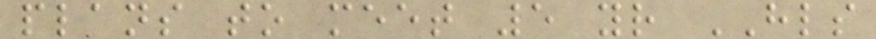plans to meet 5 yr HLS
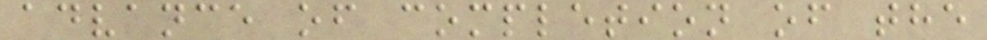advance of completion of the
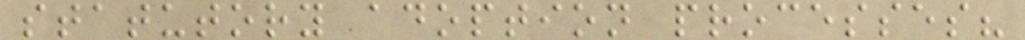statutory adoption processes?
